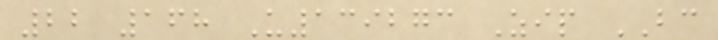22 168 U139273 Zip BC
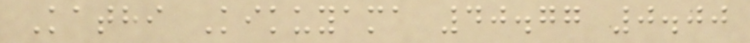Kathi Kikuyama 40.77 0.00
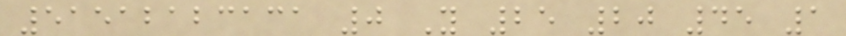51512123131 0 Y 25 20 45 1
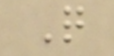Q
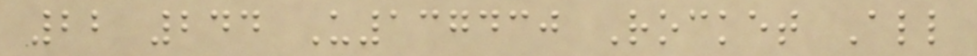22 244 U137430 Rocket All
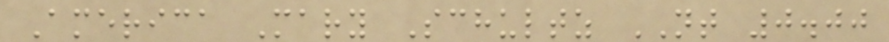America Mary Schultz NT 0.00
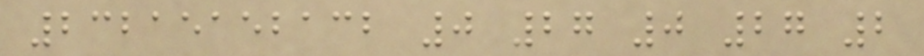23215152132 0 27 0 27 2
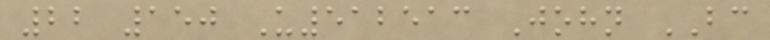22 150 U512513 John BC
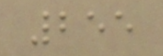255
